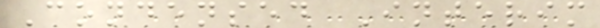Condensed Interim
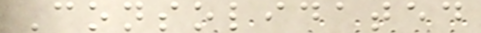Consolidated
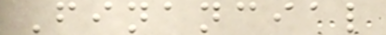Financial
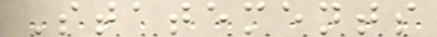Statements
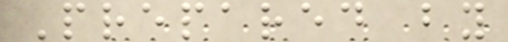Prepared by
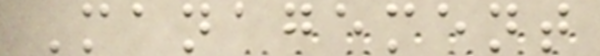Management
